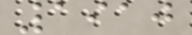1910
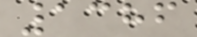1386
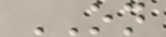ON
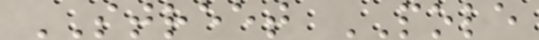STREET POLE
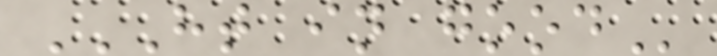HT IN GOOD
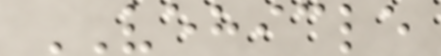VEHICLE
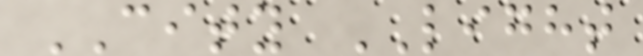CITY LIGHT
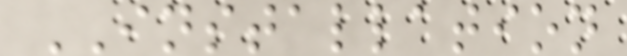INSTALLATION
